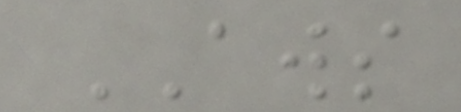AWS
